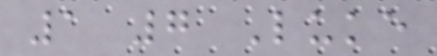1 7 Luke
